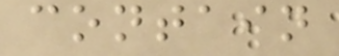contain
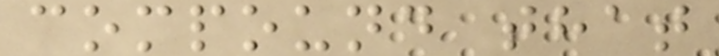compound that
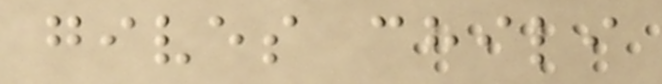gives chili
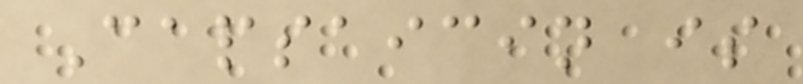Capsaicin is
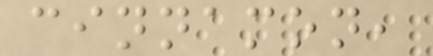cinnamon,
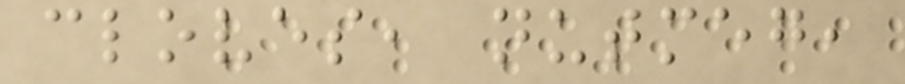cloves, nutmeg,
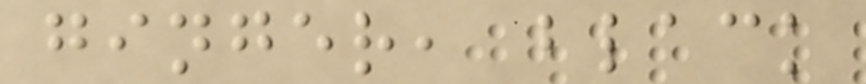ginger, black
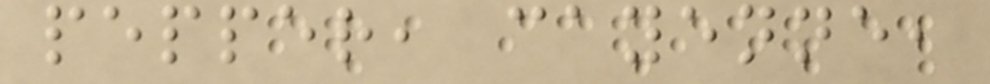pepper, cayenne,
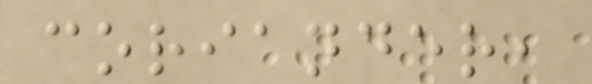coriander,
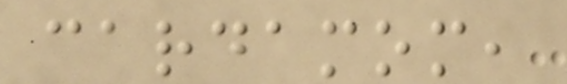cardamom,
